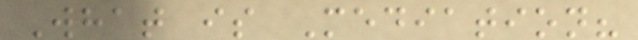What is Mediation?
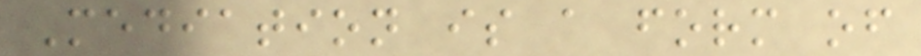Mediation is a form of
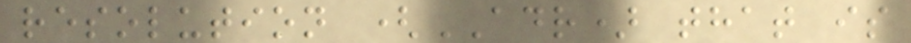resolution (ADR) that is
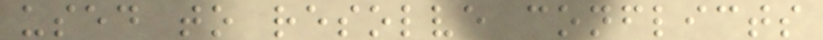used to resolve conflicts
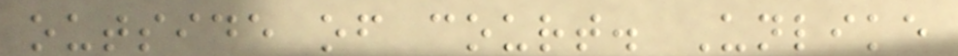outside of court. Unlike
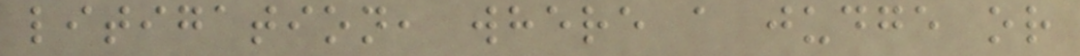litigation, where a judge or
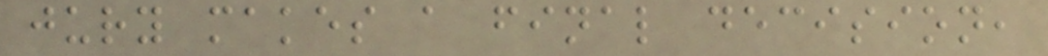jury makes a final decision,
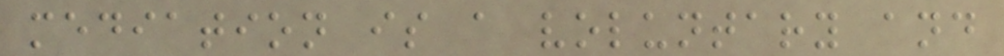mediation is a voluntary and
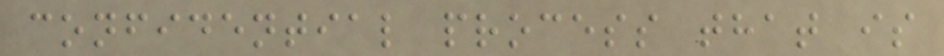confidential process that is
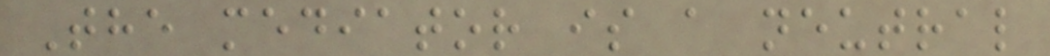The mediator is a neutral
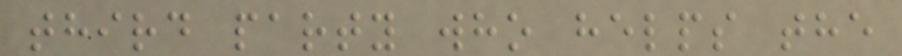third party who helps the
